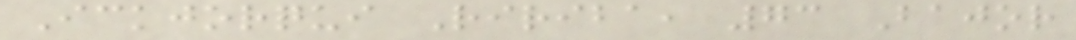Ickjorqui Ririba, 73 Bajor
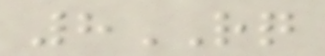8RQ
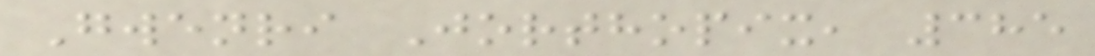Gwenri Jorthopix, 385
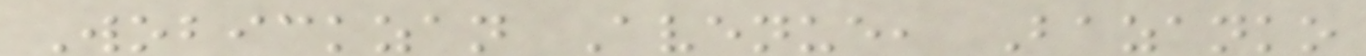Wobickzan Avenue, Bazanko
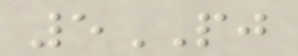5PJ
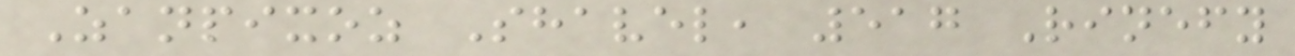Zanpixoz Shavel, 517 Rinefy
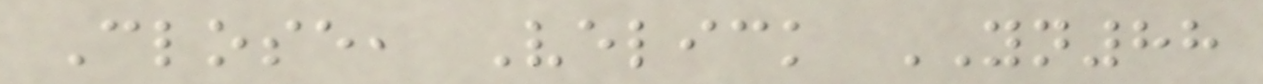Close, Velick YN88
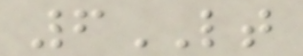6LT
